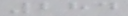284
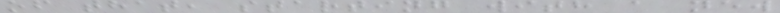of that, starting with a new
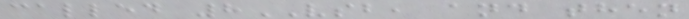called 8VSB, and then
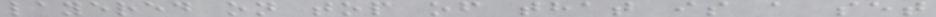layered on top of that is a set
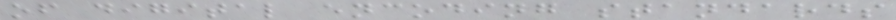of digital encoding standards
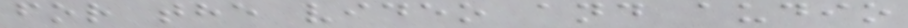for the video and audio
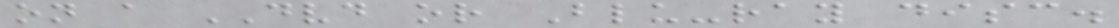on a DVD or Blu-ray disc.
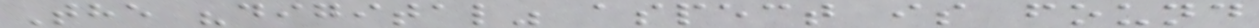The "digital" aspect is found
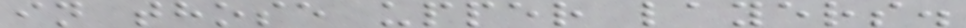in those upper layers.
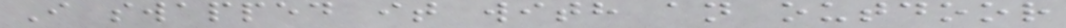I swapped it with an outdoor
